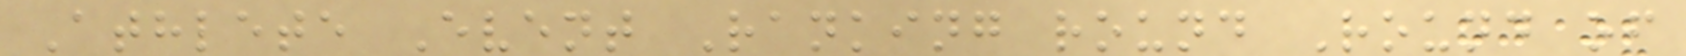Athlete Event Ranking round Round of
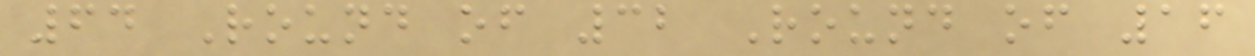64 Round of 32 Round of 16
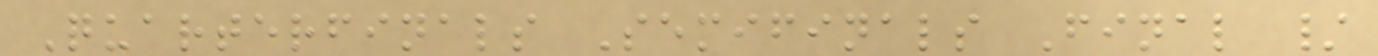Quarterfinals Semifinals Final /
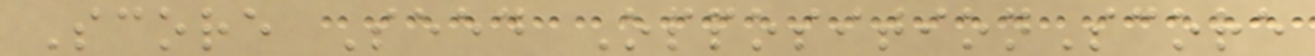Score Seed OppositionScore
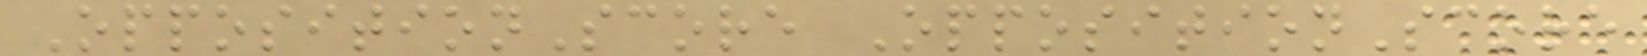OppositionScore OppositionScore
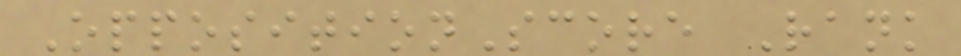OppositionScore Rank
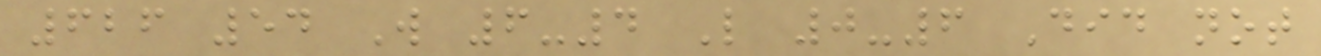626 54 W 6-4 L 0-6 Did not
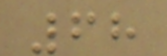68
